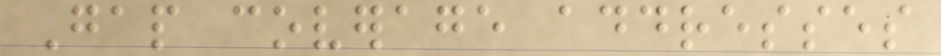Gap coverage addresses
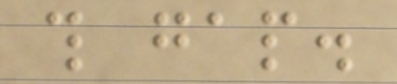this gap.
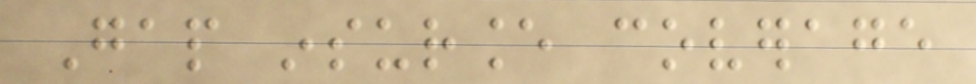Gap insurance coverage
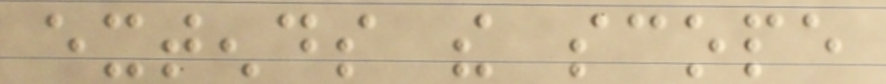extends the scope
